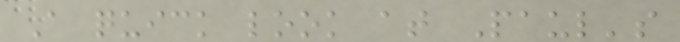A quick look at Paul's
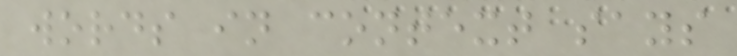words in context says
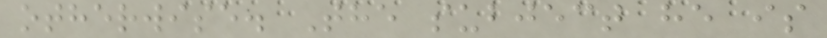otherwise. The subject he is
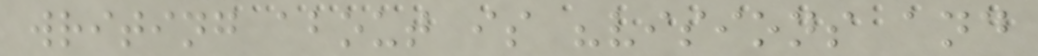writing about is "visions and
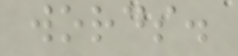words.
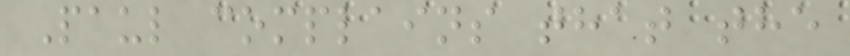Paul complains that the
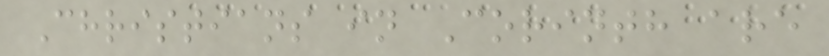Christians in Corinth are
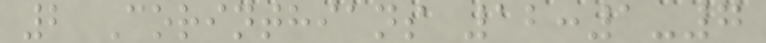2 Corinthians 12:1-7
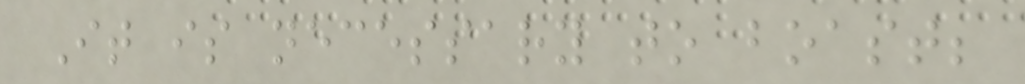It is necessary to boast;
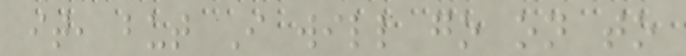it, but I will go on to
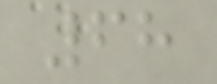68
